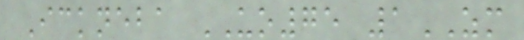Ickneba UO75 1ZM
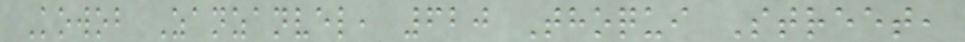Kowob Zanzanvel, 620 Thoqui Street,
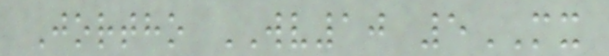Jortho WV10 5MX
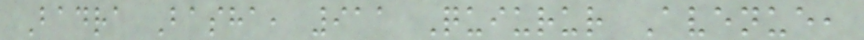Badra Basha, 911 Quiurur Avenue,
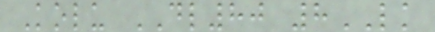Kolu DL80 8LK
